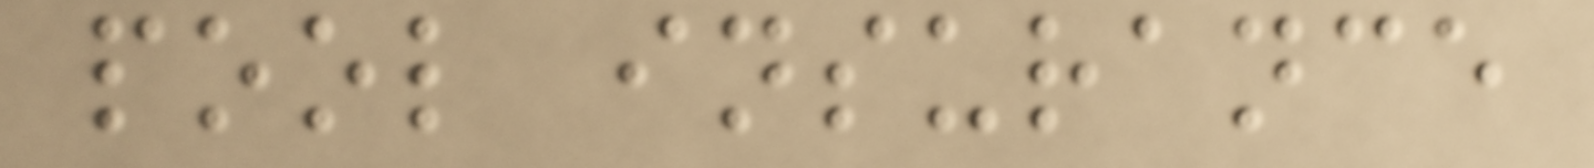pool insurance
